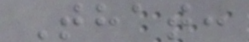That:
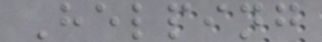Helping
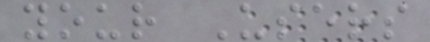your Users
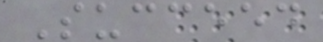Succeed
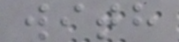with
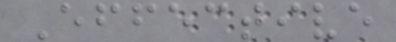Effective
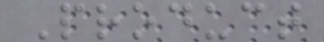Product
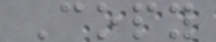Copy
